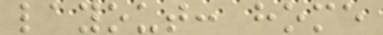layout: home
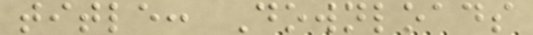title: Downloads
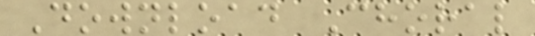Download Choral
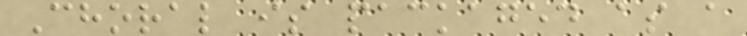Choral is packaged as a
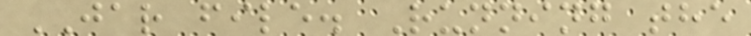JAR file. Running the
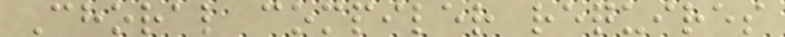Choral compiler requires
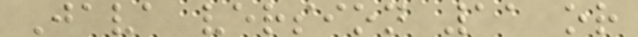Java version 11 or
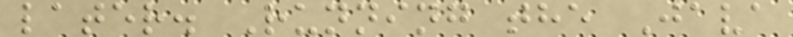later. Running the Java
